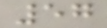57
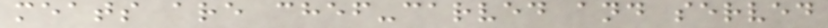meats are chef-carved and served
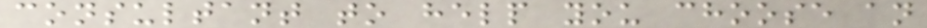consultant to help you choose an
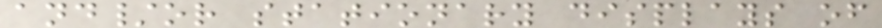and/or stationary displays of
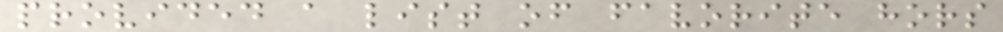provided a list of favorite hors
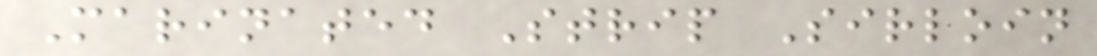Marinated Strip Sirloin
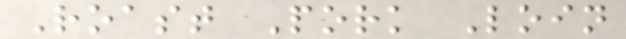Roast Pork Loin
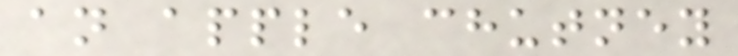an apple chutney
